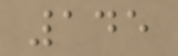145
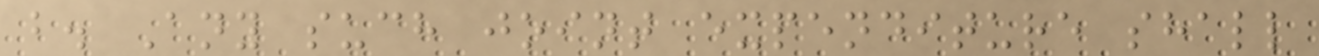b. Any such joint expenditure shall
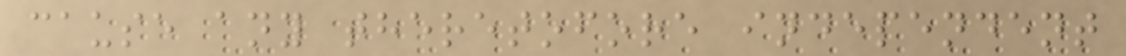cause any theretofore independent
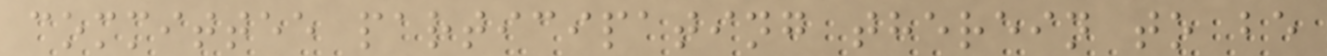committee participating therein to be
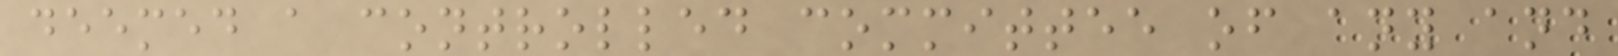deemed a controlled committee of any and
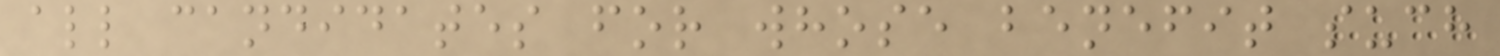all candidates for whose benefit such
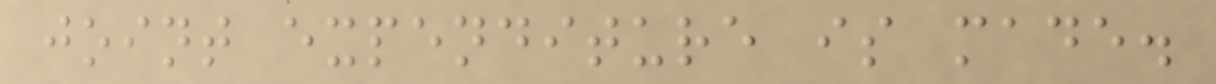joint expenditure is made.
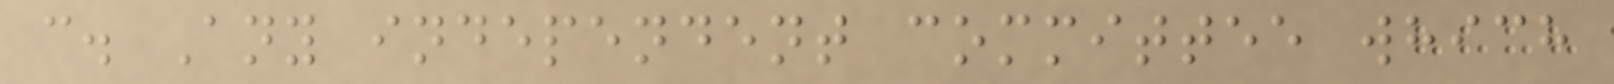c. Any independent committee which
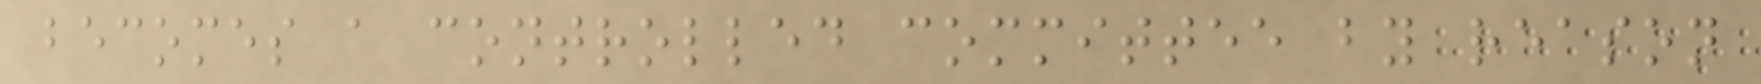becomes a controlled committee by reason
